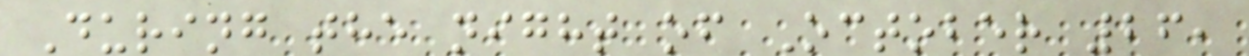During the night of October 26,
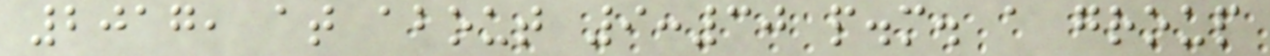2017, at about 9:30 p.m. a group
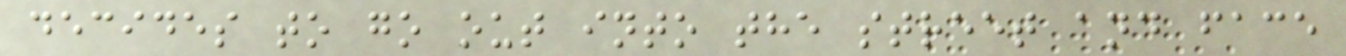decides to go out into the street and face
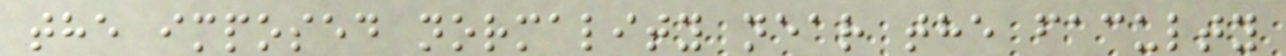the imposed normality near the faculty
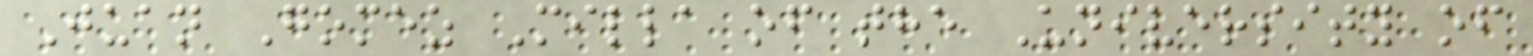Juan Gomez Milla of the University of
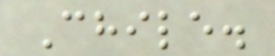Chile.
